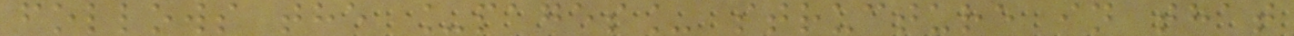follows the _pages_ structure in that
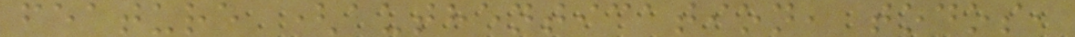feature (authentication, todos,
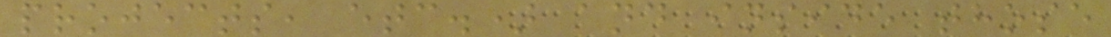projects, etc.) and inside those
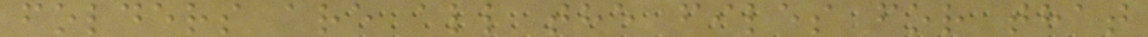folders are all the files for that
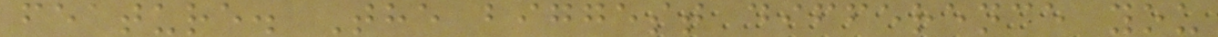feature. The biggest difference you
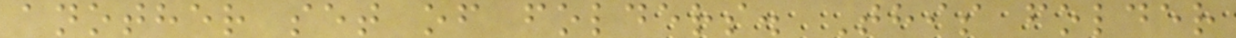another set of folders. This folder
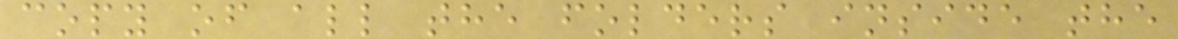copy of all the folders inside the
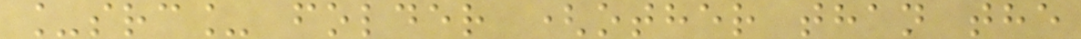_src_ folder (other than the
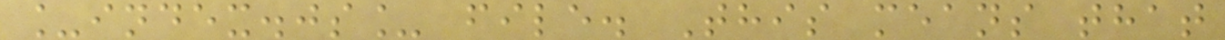_index.js_ file. This means that
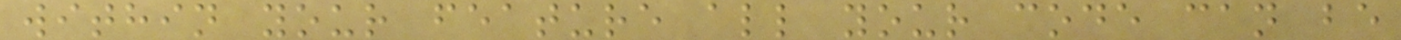within your feature all your code can be
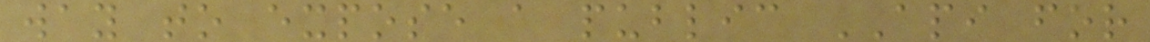way to expose a public API for
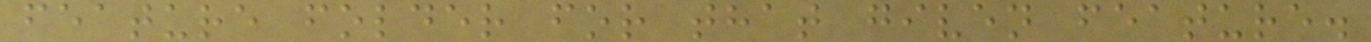feature folder for that given feature.
